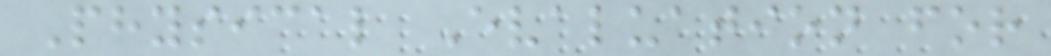Physical Evaluation for
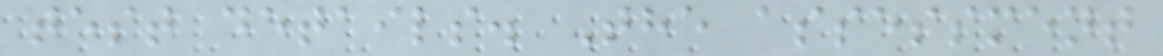test details. The assessment
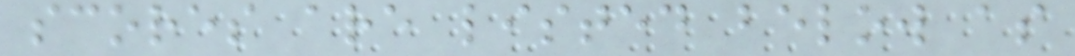scores are listed below as
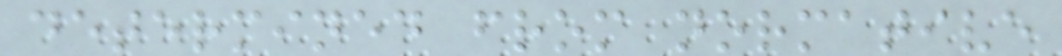determined from normative
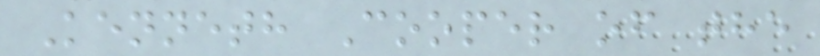Kenneth Cooper of the
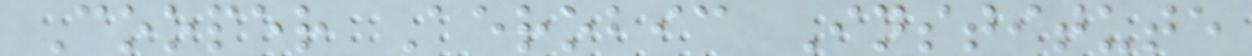Cooper Aerobic Institute
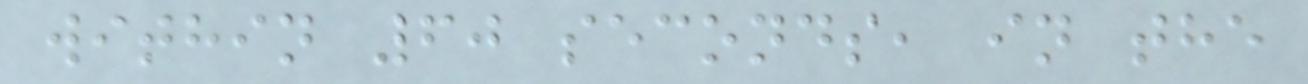within 60 seconds, in the
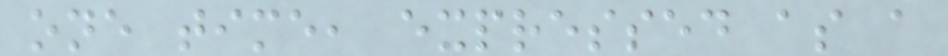one time, expressed as a
